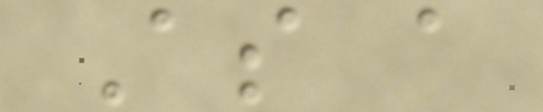As a
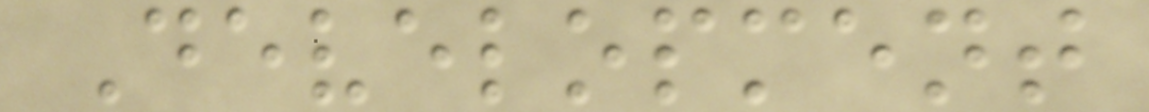Development
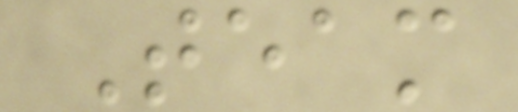Team
